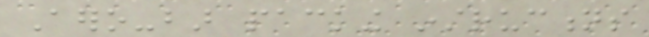Aero-bar packing instructions
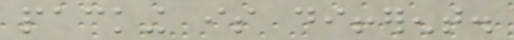packing is different.
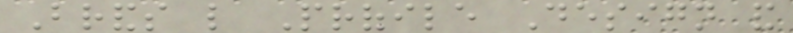Brands like Profile Design and
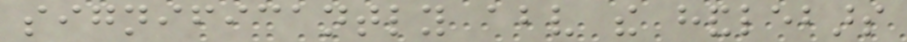significantly above the handlebars
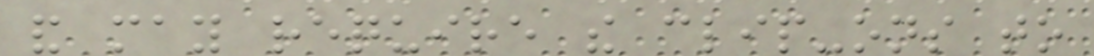and may require the clip-ons to
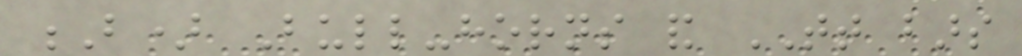B) Bull-horns and TT bars
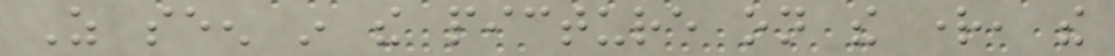As seen in the picture on the right, the
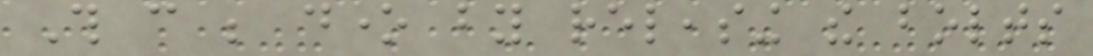This can be done by releasing the bolts
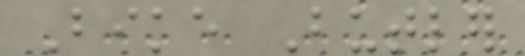Bike Butler
